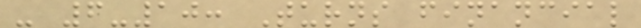- 6-10: Turns financial
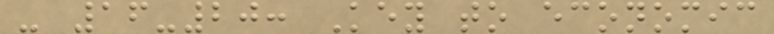- 16-20: Key to economic
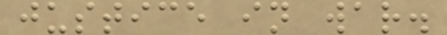justice in war.
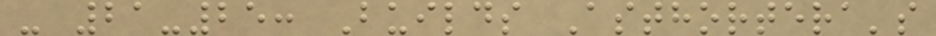- 21-25: Builds Asthortera's
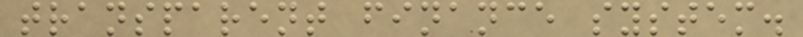transparent finance system.
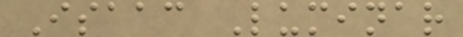Isaac Luminar
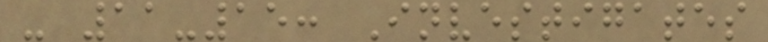- 11-15: Investigates
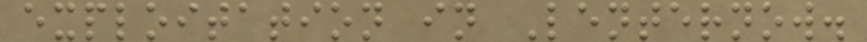exploitation in Lenternow.
